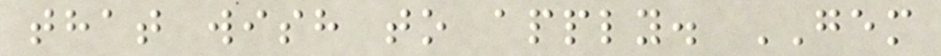that wish to apply. GEM
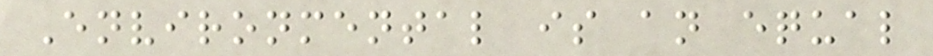Environmental is an equal
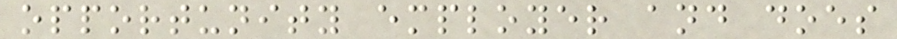opportunity employer and does
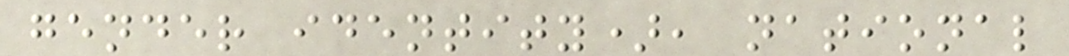gender identity), national
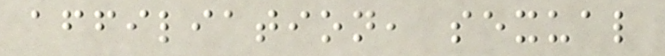affiliation, sexual
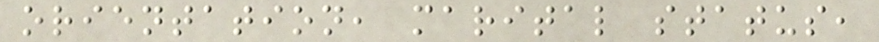orientation, marital status,
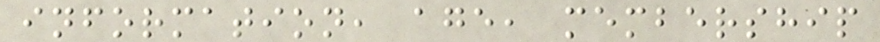information, age, membership
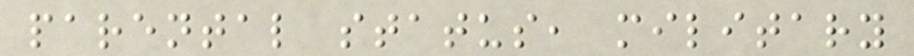parental status, military
